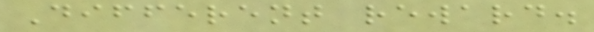Different reward.
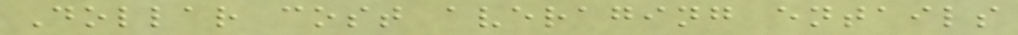Dollar cost averaging entails
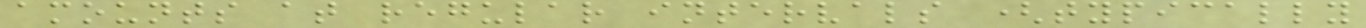amounts at regular intervals (typically
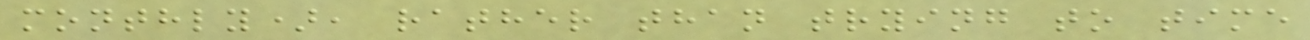monthly), rather than trying to time
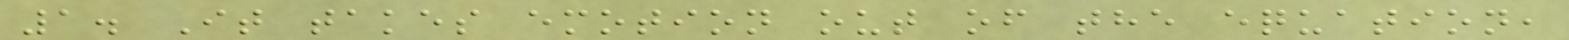1. It takes emotion out of the equation,
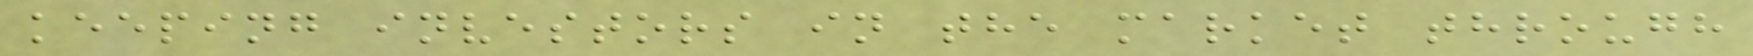keeping investors in the market through
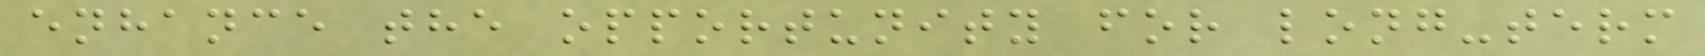enhance the opportunity for long-term
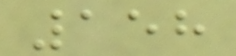158
